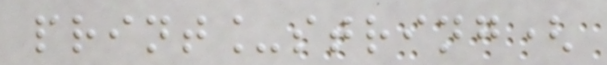print_string(
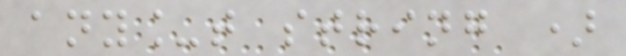any_t string )
